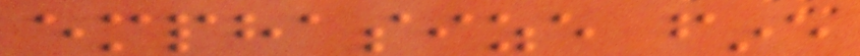emphasize fine
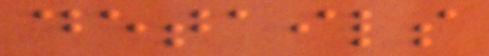details
